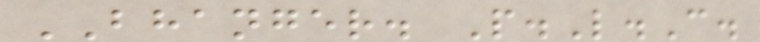BHANGER. P.L.C.
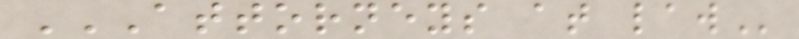ATTORNEYS AT LAW
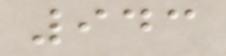943
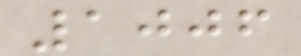1006
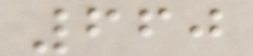660
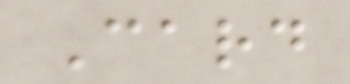Card
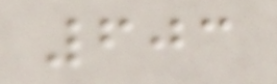603
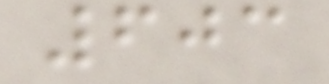603
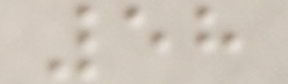58
